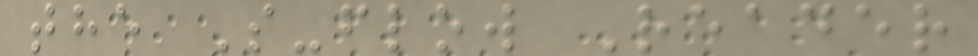the S-flow Reader
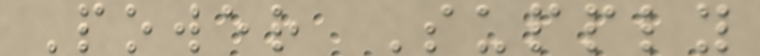Power Supply
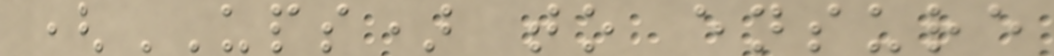(UPS) to ensure
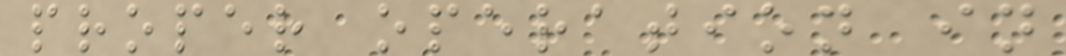proper operation in
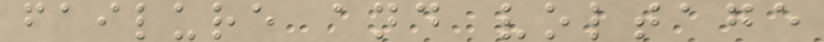failure and voltage
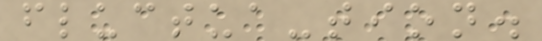fluctua-tion.
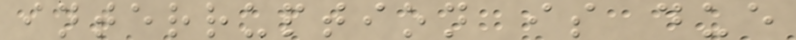interruption is due
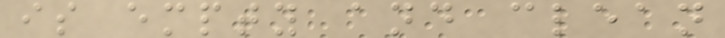is empty and clean
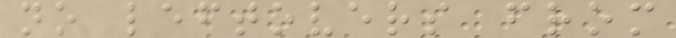no leftovers from
